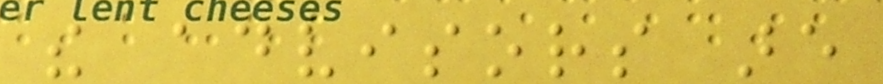the advisors are
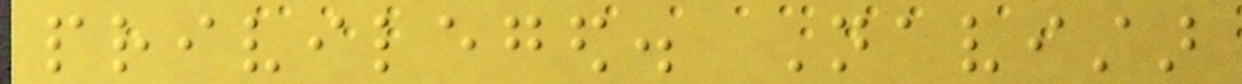privileged. Navistar
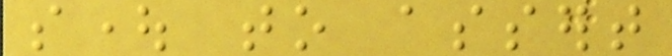sought to assert
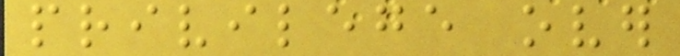privilege over
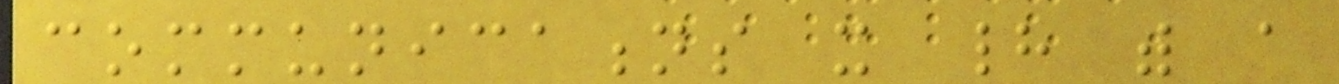communications it had with a
